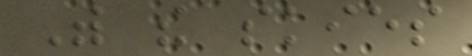With the skies
